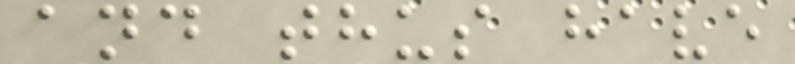and thus have
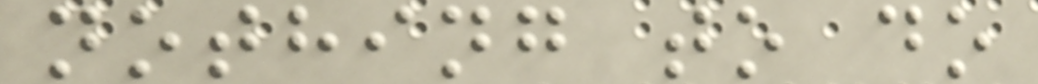nothing to do
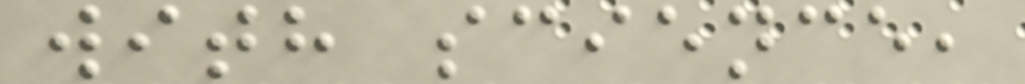with science,
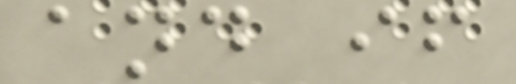and if
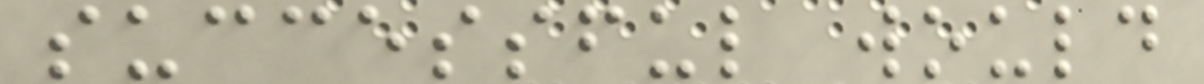successful would
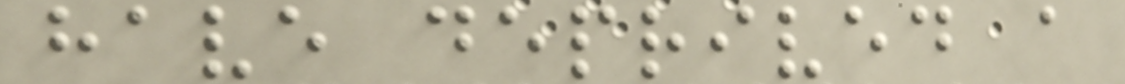have deprived a
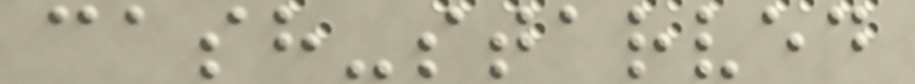cash-starved
